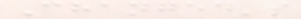Changed's
